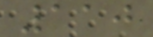110
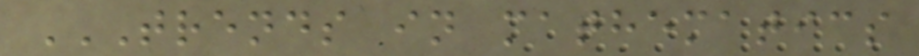TRENDS IN MATHEMATICS
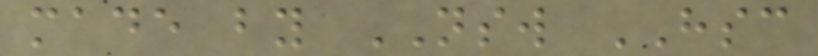made by NSW HSC
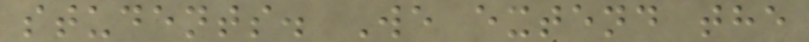students. We extend the
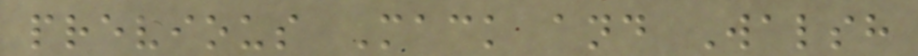previous Mack and Walsh
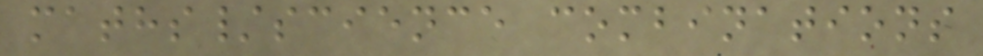maths/science combinations
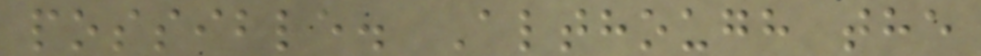possible. Although the
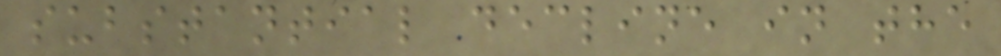substantial decline in the
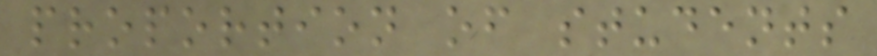proportion of students
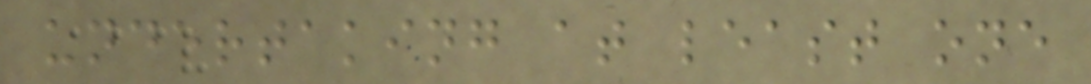undertaking at least one
